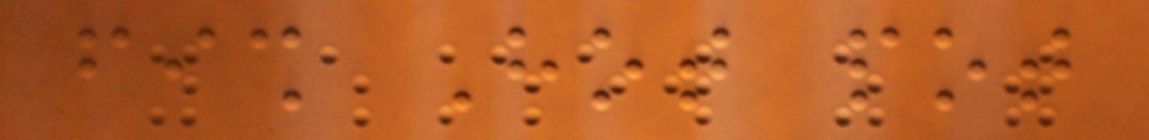fish Hot pot
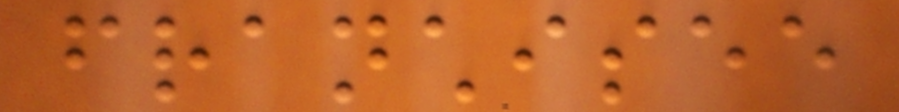franchisee
